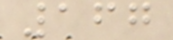167
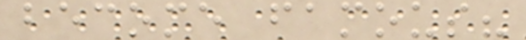become famous?
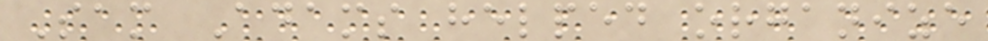Sam Adams helped organize
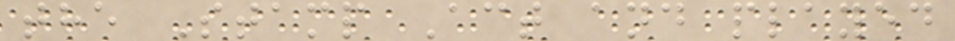the Stamp Act and played
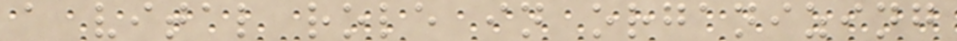a vital role in organizing
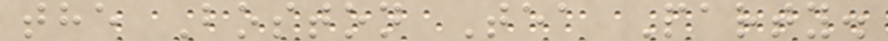the Boston Tea Party.
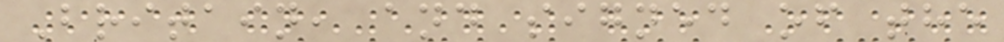Britain, and signed of the
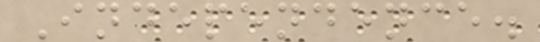Independence.
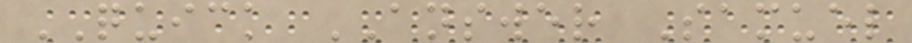QUICK ANSWER Samuel
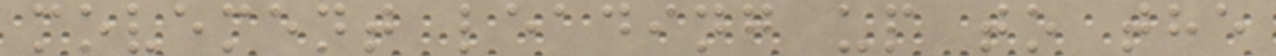movement leading up to the
